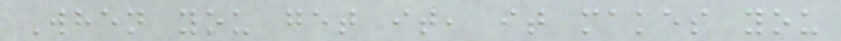When you get it, it makes you
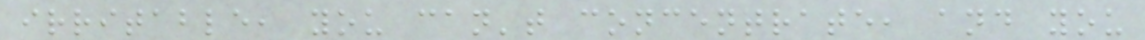irritable, you can't concentrate, and you
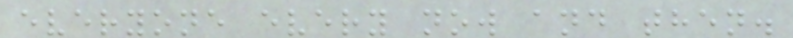everyone every now and then.
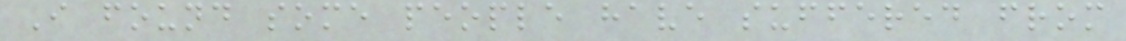I found some people have suffered from
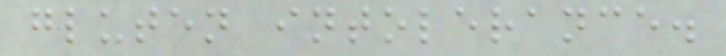gluten intolerance.
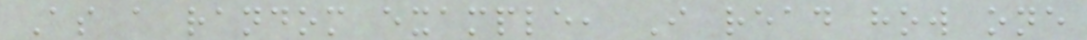As a random example, I read how one
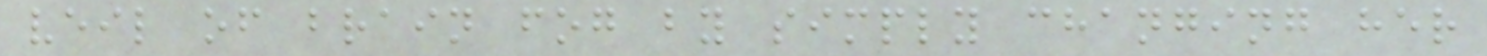veil of brain fog by simply changing her
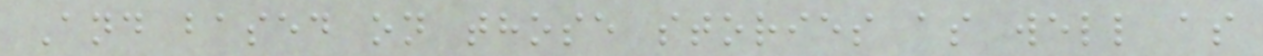And based on those stories as well as
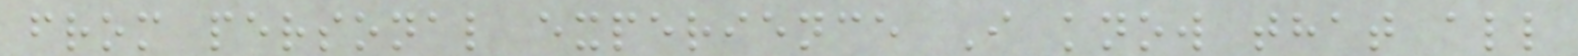from personal experience I know that all
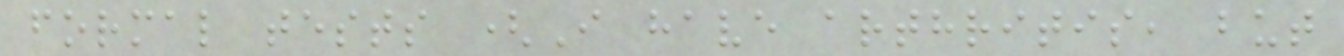formal tests (I have arthritis, but
